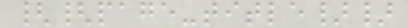{{page-title}}
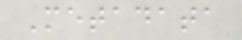Metadata
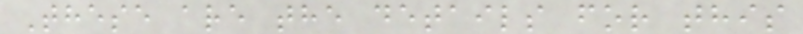These are the details for this
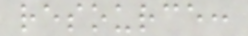resource:
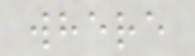where
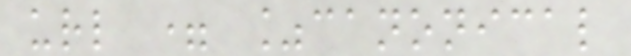url = %canonical
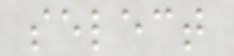select
